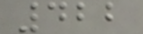422
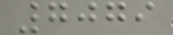7079
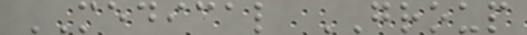MEDICAL GROUP
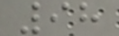98
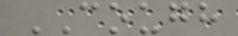COUGH
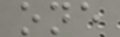one
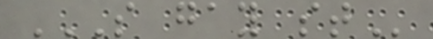S GAY ST
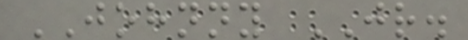JOHNNY JR.
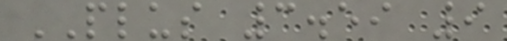PLUS 3.59 9
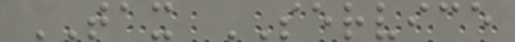TAX SERVICE
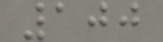100
